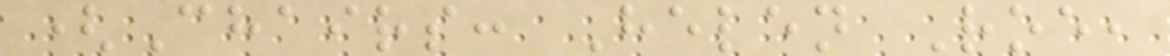(Chairs: Helen Roe,
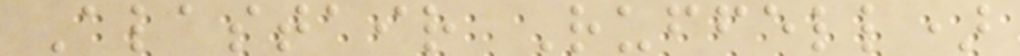Alastair Ruffell)
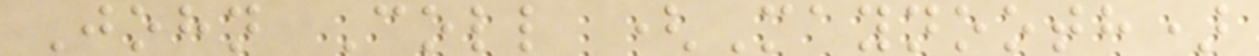John Coll (Maynooth)
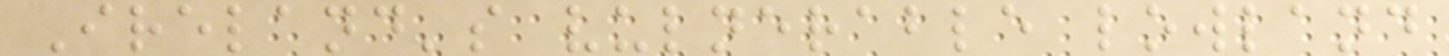Ireland's vulnerable lowland
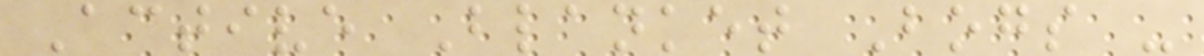Active Blanket Bogs -
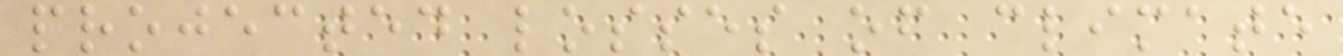projected losses of climate
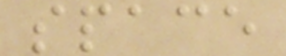space
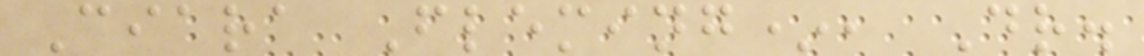Ciara Fleming*, Dr.
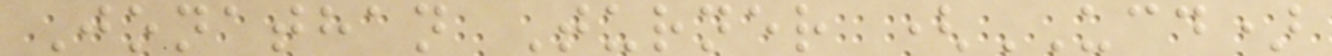Jonathan Turner (UCD)
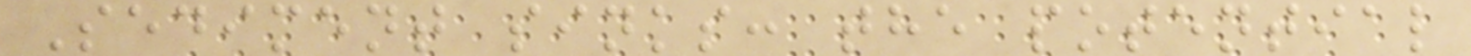Sediment sinks: the potential
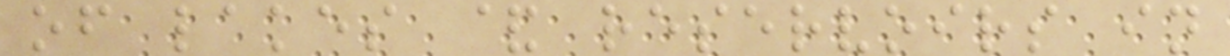of lakes & reservoirs in
